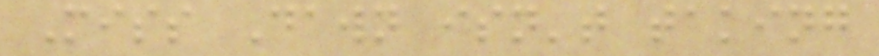Miss Dawn isn't taking
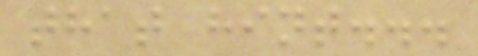that hint...
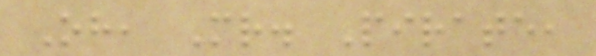Oh, Mr. Pirate,
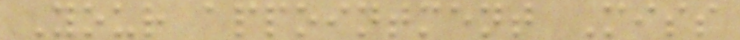Your appointment Miss
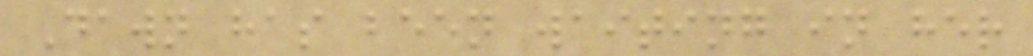Dawn has been waiting in her
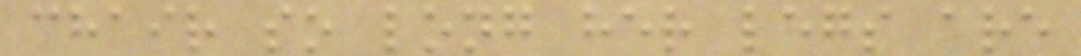chair so long her legs are
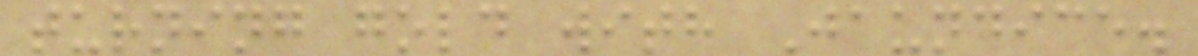turning gold with Jaundice.
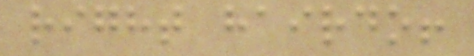right hairdo!
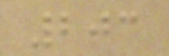203
